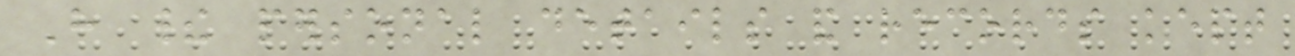Have their personal details and records kept
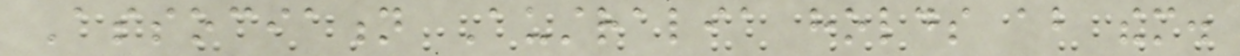Association Australia holds about them.
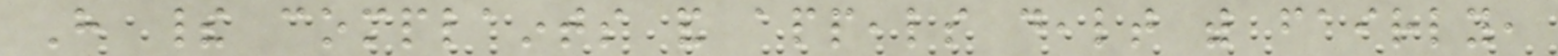Have their complaints and appeals dealt with fairly,
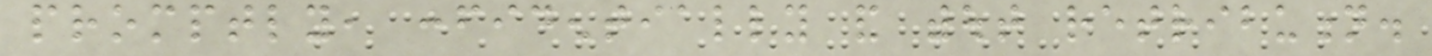promptly, confidentially and without retribution.
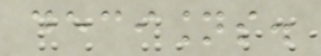decisions.
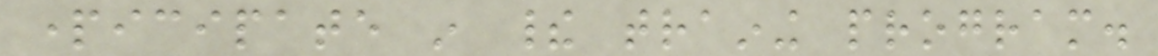participate in their training program.
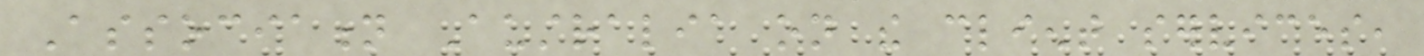Association Australia on the client services,
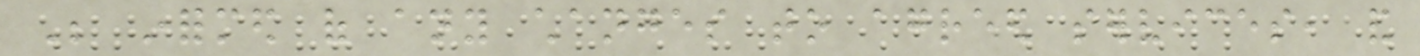Be informed of any changes to agreed services, and
